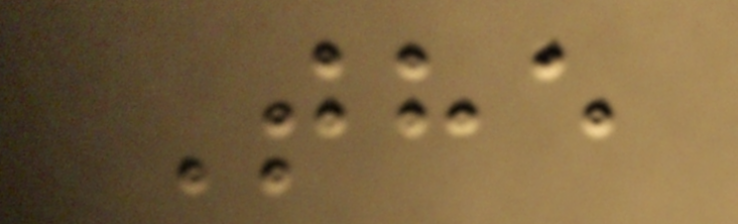The
